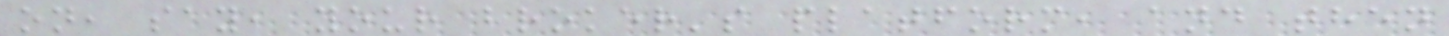on, say, your broker's platform, and then
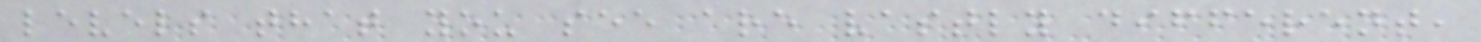levels that you see are vastly different,
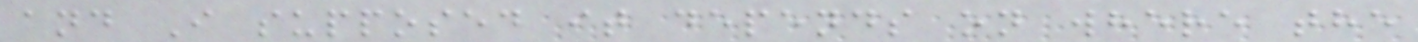and I supposed it depends on where the
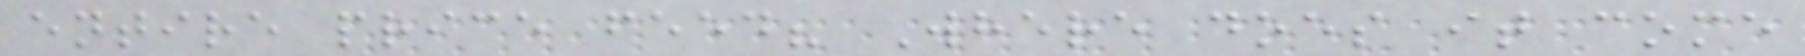entire price feed? Where does it come
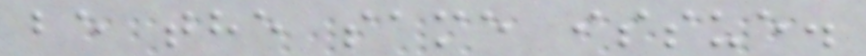be the same issue.
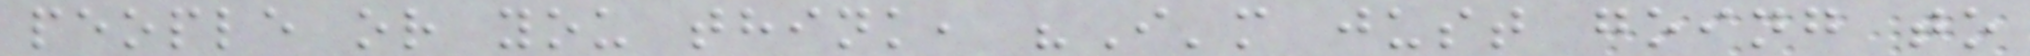people or you think, "I'm just going to
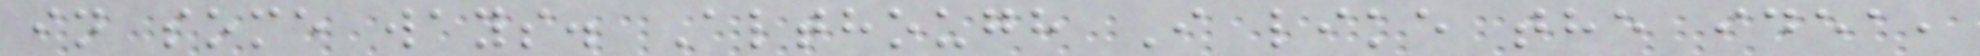in some ways. Although I like the idea,
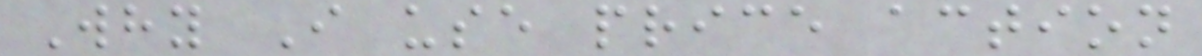Why I use price action
